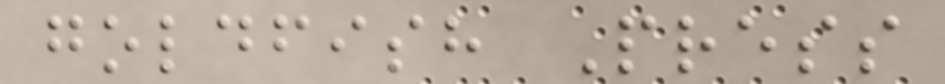goldfish Press
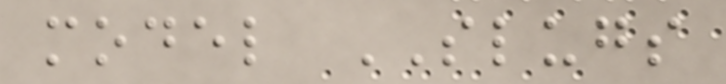model SLUGS
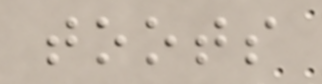toots
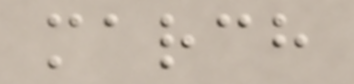march
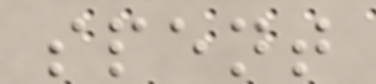spent
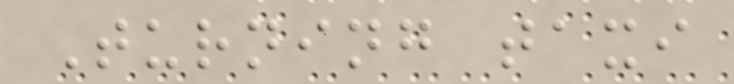Turning taxi
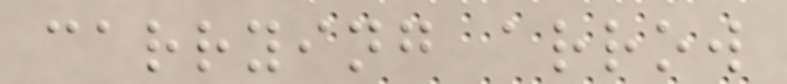carrying arrow
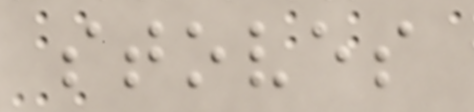stoves
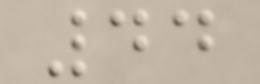44
